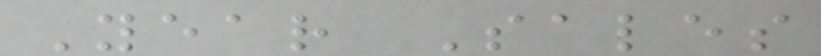Year Sales
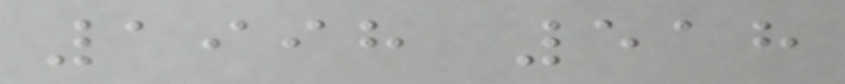1998 518
